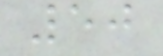50
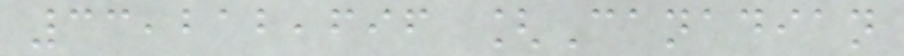33,212,696 [Canadian
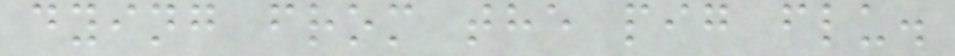dying from the pig flu.
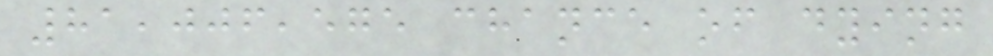81,006,575 chance of dying
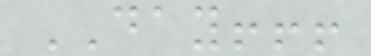DAY!!!
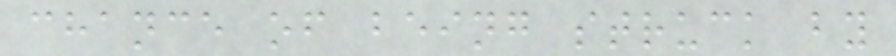chance of being struck by
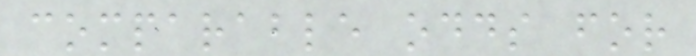comparable odds for
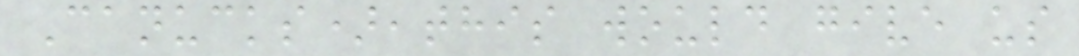Canucks),this would give us
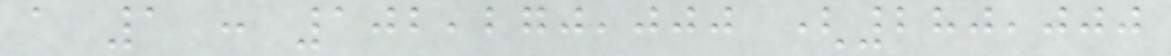a 1 : 102,270,000 (280,000
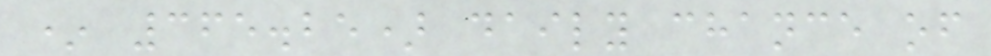* 365.25) daily chance of
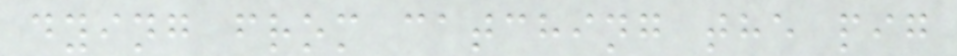dying from catching the pig
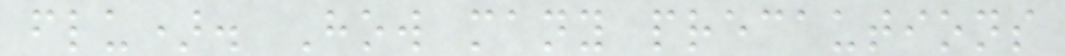flu). How many precautions
